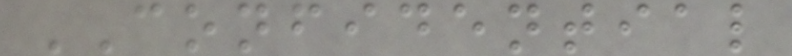CONFIDENTIAL
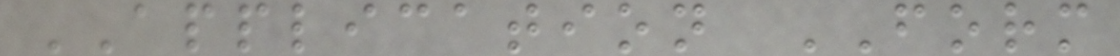APPLICATION FORM
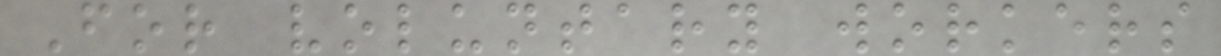For voluntary workers
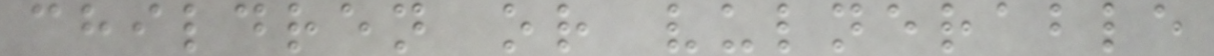children or vulnerable
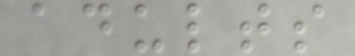adults
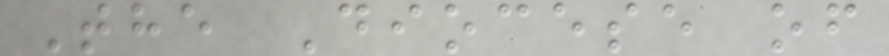The Diocese of
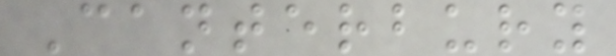Canterbury
